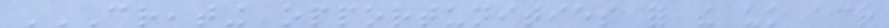CREATING OPPORTUNITIES FOR THE UK ACROSS
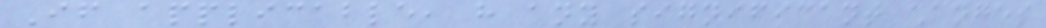If applicable, have any significant changes
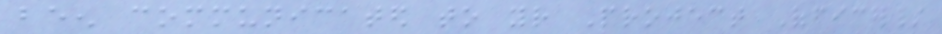been communicated to your Project Officer/
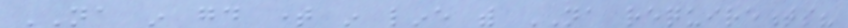NA in good time in line with NA requirements?
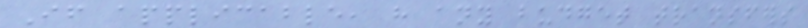If applicable, have any budget transfers
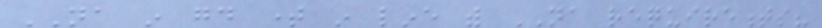NA in good time in line with NA requirements?
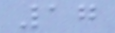17
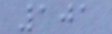101
